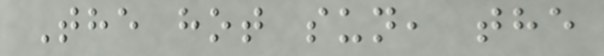The hot sun, the
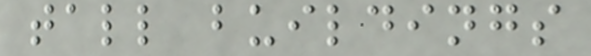tall buildings
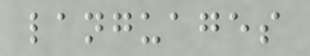languages
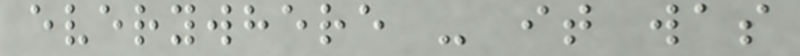everywhere - it was
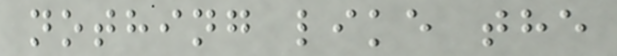nothing like the
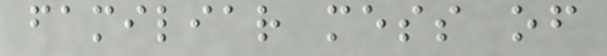familiar mess of
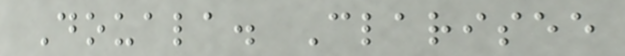Douala. Clarisee
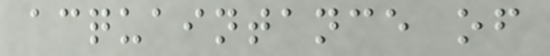acquaintance of
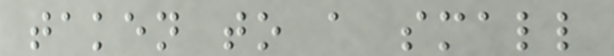taken to a small
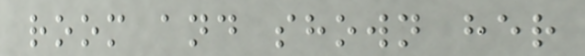room and shown her
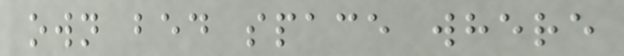own bed space where
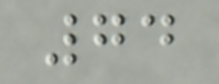74
